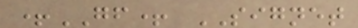+GF+ SIGNET
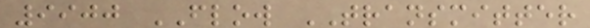9900 FLOW TRANSMITTER
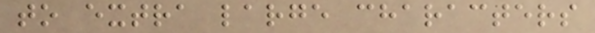to extra large characters
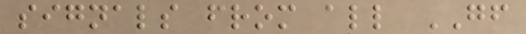signals from all GF
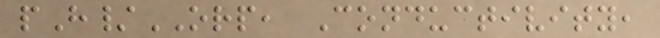pH/ORP, Conductivity,
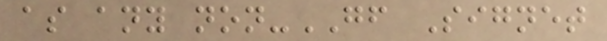as any non-GF Signet
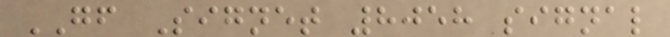GF Signet 8058 signal
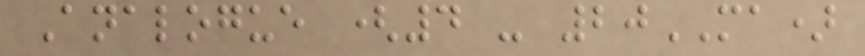Analogue (4 - 20MA)
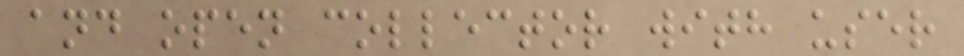and open collector with user
